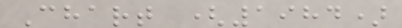Chart (1984)
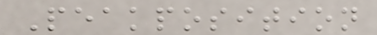Peakposition
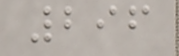296
